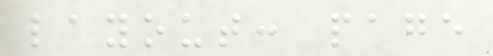layout: page
